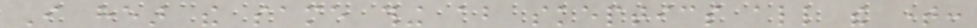I hear the same thing about skeptics all the time:
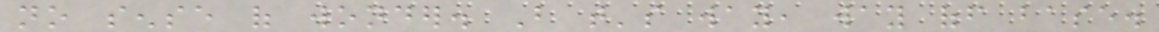no sense of wonder. But that's way, way off base.
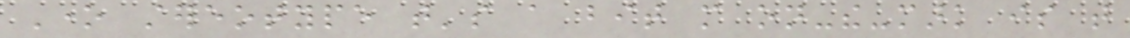One stereotype that's a bit more on-the-mark is that
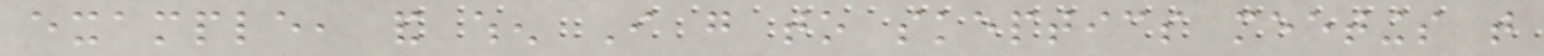example, and when I go to skeptics meetings that
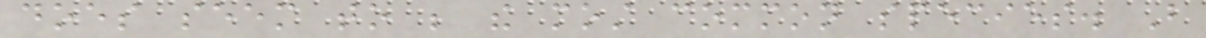does seem to be the most common species. But
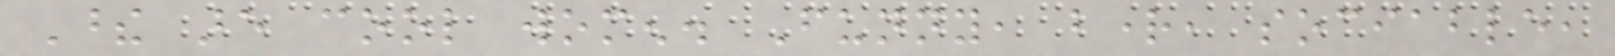These are cool women. Funny, bright, sociable,
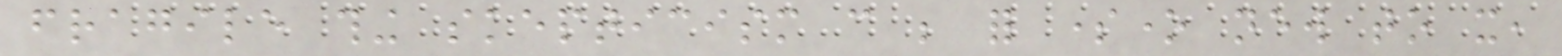fragile thing skepticism can be for someone new to it,
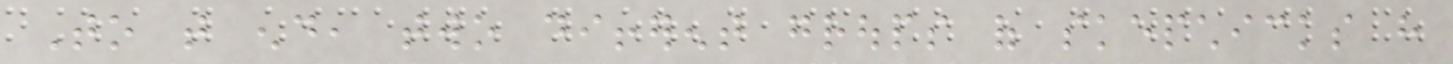To that end, two different groups of skepchicks have
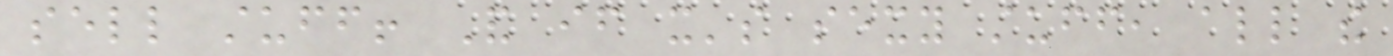sell stuff! And if it's sexy stuff, all the
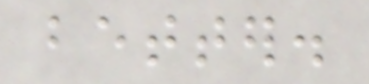better.
